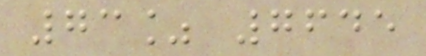73% 7645
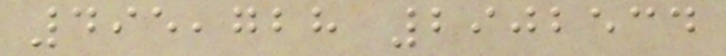495,728 2902534
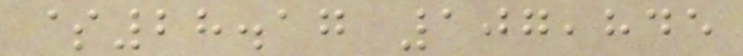$28.17 107,845
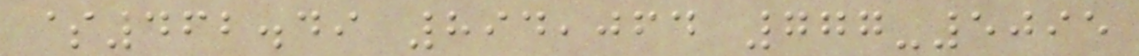$462.49 894,064 777-5095
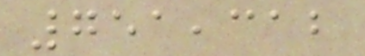751,312
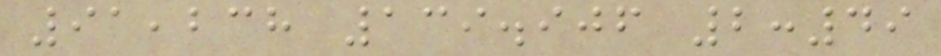91,238 139.906 2:49
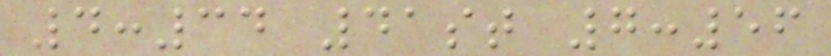4:34 41st 7:56
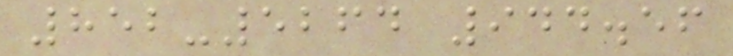852-5264 944.56
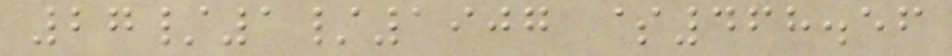27/1/1907 $468.56
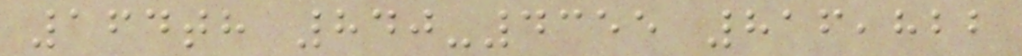164th 840-4355 816,822
